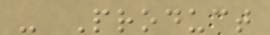- Product
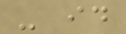- id
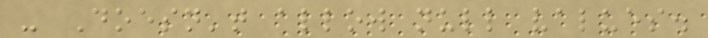- Doesn't allow null values.
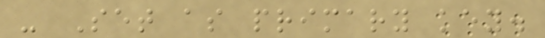- Set as primary key.
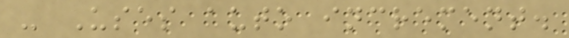- Uses auto increment.
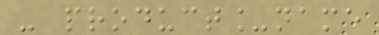- product_name
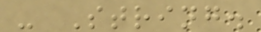- String.
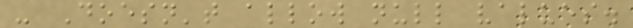- Doesn't allow null values.
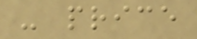- price
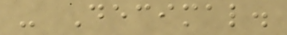- Decimal.
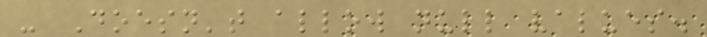- Doesn't allow null values.
